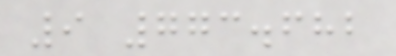9 773.682
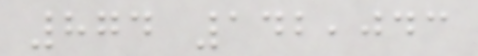874 142,043
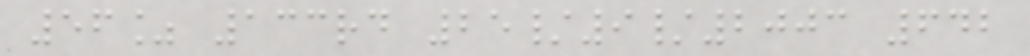56% 133rd 25/9/2003 642
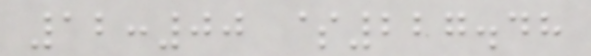12:00 $227.48
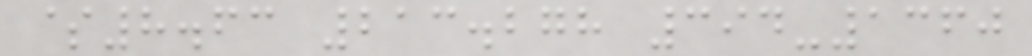$8.63 213.278 394-1360
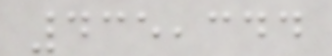435,344
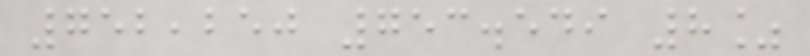752,250 753.549 8%
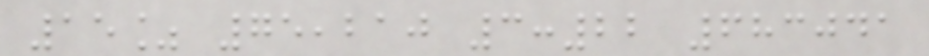15% 75,210 3:22 683041
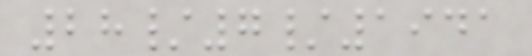28/7/1941
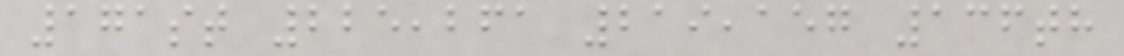171st 225,261 219,157 136th
